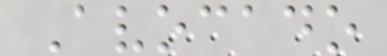Avocado
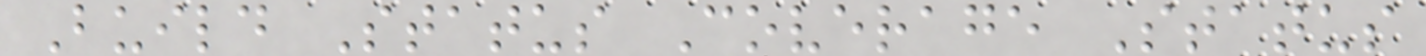Build Status Coverage Status
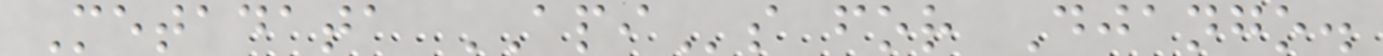Metadata APIs for Django.
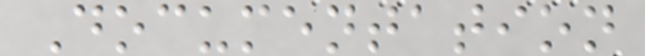Documentation
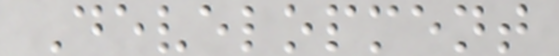Development
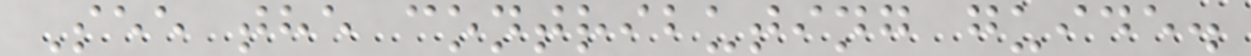See the contributing guide.
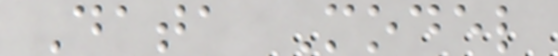Data Model
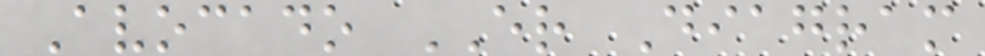Avocado ER Diagram
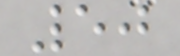50
